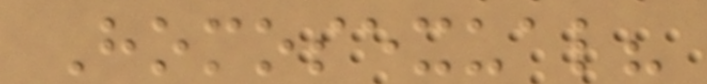Homosexual?
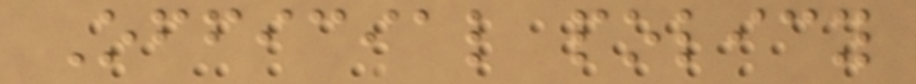Official policy
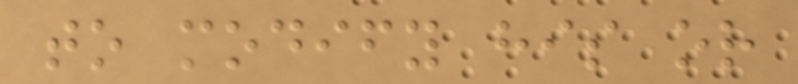to modify his or
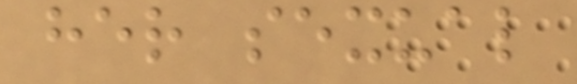her sexual
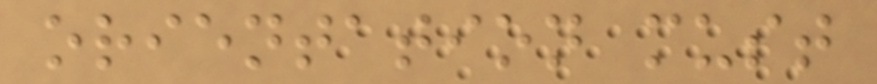orientation must
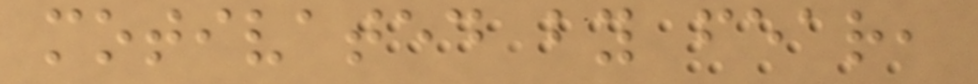motivated by fear,
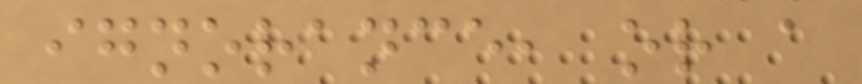ignorance, or a
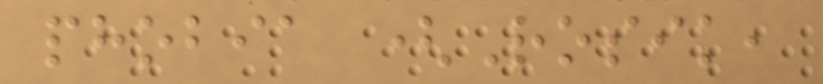phobia (Rosik,
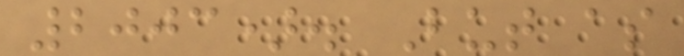2003). But as
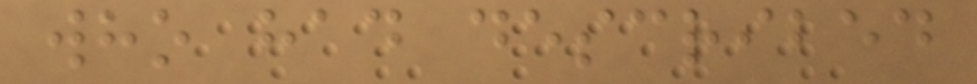who had described
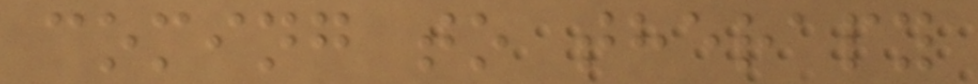coming to therapy
